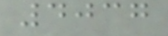4037
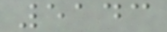5143
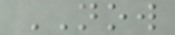NOW
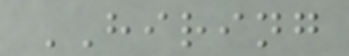HIRING
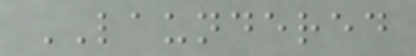LAUNDERED
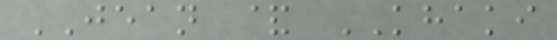JEAN & KHAKI
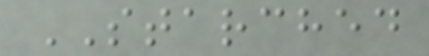STARCHED
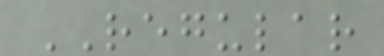REGULAR
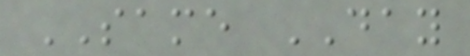SAME DAY
